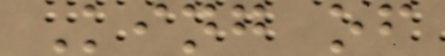King of
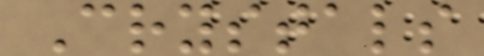Crystals
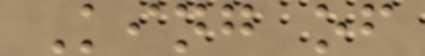King of
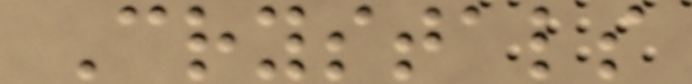Crystals
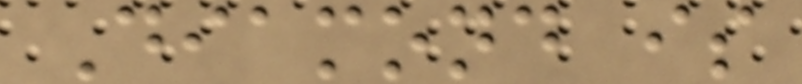Diamond is
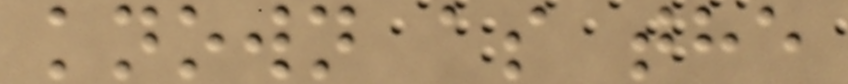known as the
